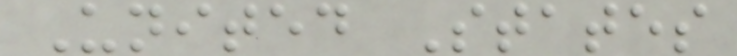United States
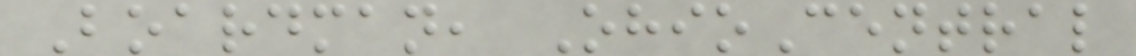Boardman, OhioCentral
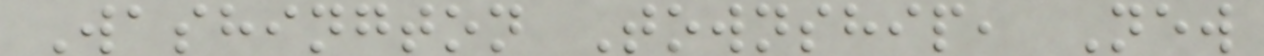Washington Township, New
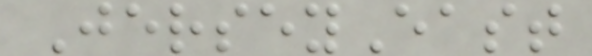JerseyEast
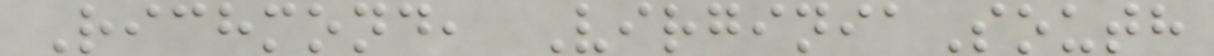Richmond, VirginiaSouth
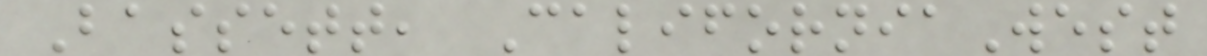Bassett, CaliforniaWest
